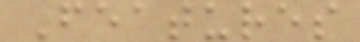Features
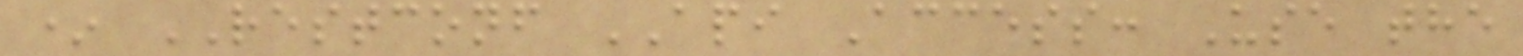* RESTCONF API Access: Use the
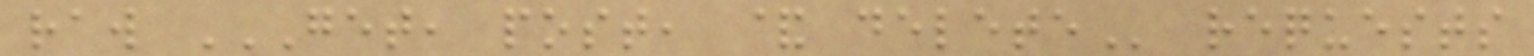raw GET, POST, & DELETE requests
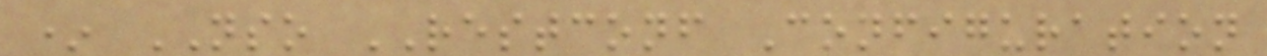* NSO RESTCONF Configuration
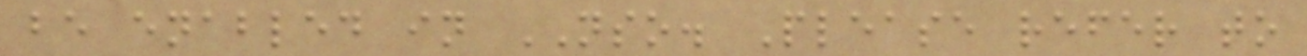be enabled in NSO. Please refer to
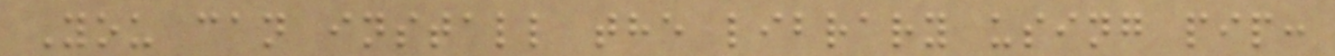You can install the library using pip:
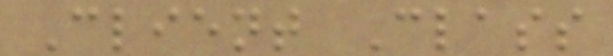Client Class
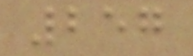257
